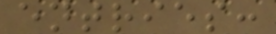entries:
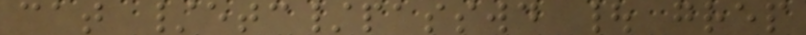cat /etc/passwd | grep
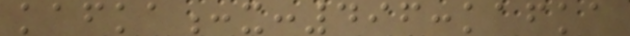kafka:x:496:kafka
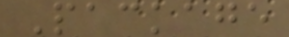Package
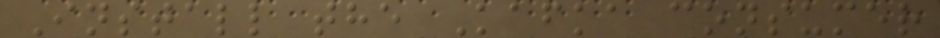Install the Kafka consumer
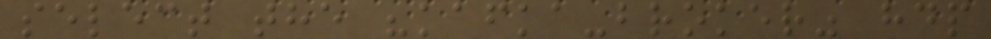select the "kafka-broker" hdp
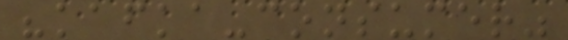"kafka-consumer"
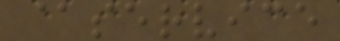@service
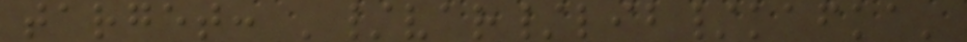target: '/var/lib/kafka'
